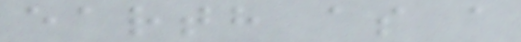earth as a
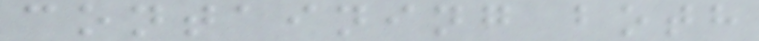containing both
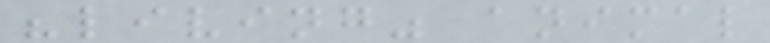"living" animal
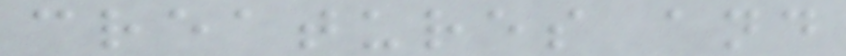creatures and
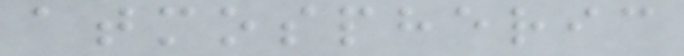atmospheric
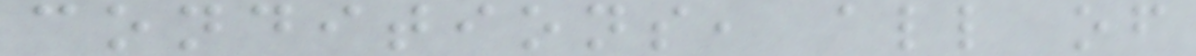conditions, all of
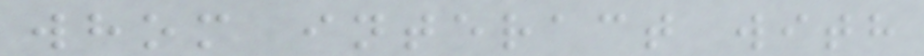whom interact with
